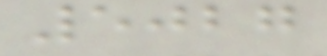5027
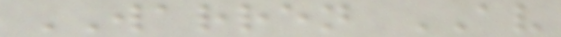WARREN AV
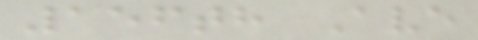156th Ave
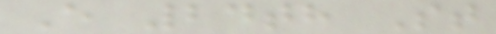E 24th St
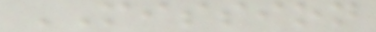MISSION
